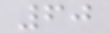60
